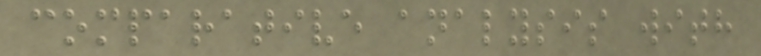comparative analysis with
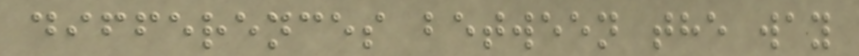differences between the way
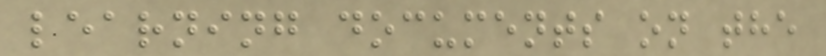learning documents on the
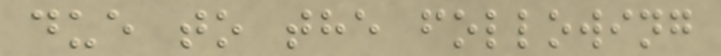due to the following
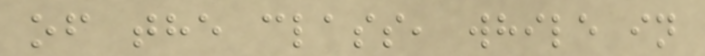of the class, while in
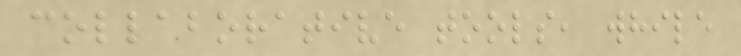collaborative tools, while
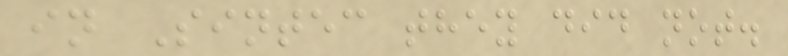in Sintec they did not.
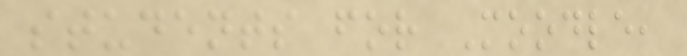students for Moodle,
